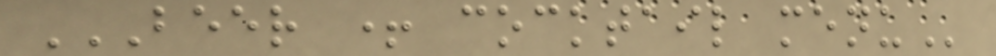BEER + COCKTAIL MENU
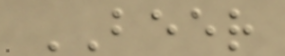BEER
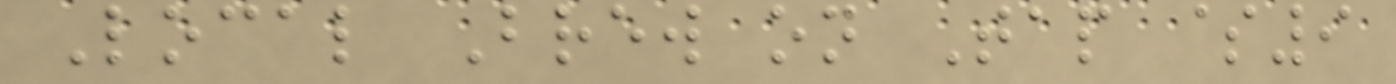Local Brew on Tap $9
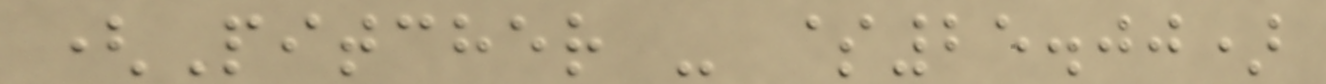(Pitcher - $25.00)
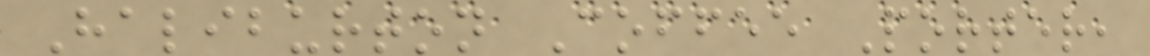Haliburton Coffee Porter,
